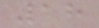18
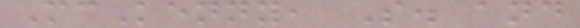McKenny, S. and
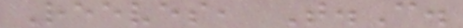Reeves, T.C.
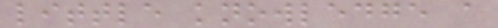little knowledge a
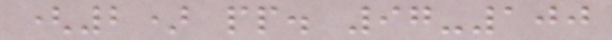(2) pp. 97-100
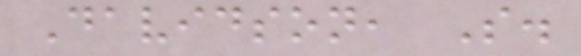Davidson, S.
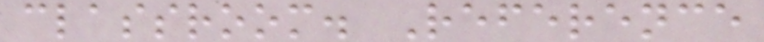classroom. Reference
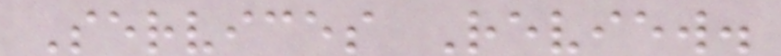Services Review.
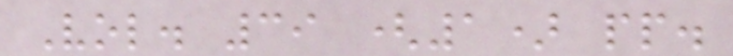Vol. 39 (1) pp.
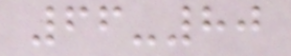66-80
